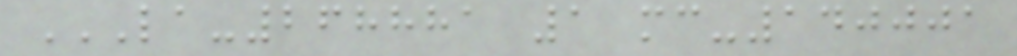LA-268881 1 MC-140001
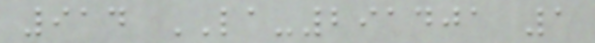914 LA-291401 1
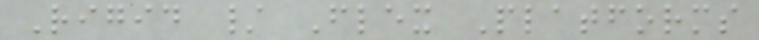Rigid / Flex Platforms
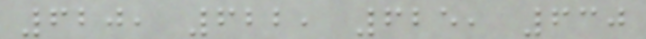620, 622, 625, 630
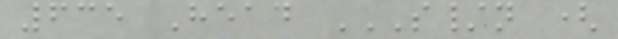635 Head S/N (
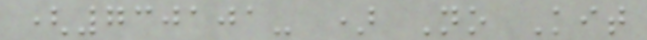(730101- ) No Kit
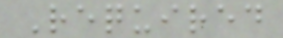Required
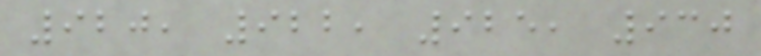920, 922, 925, 930
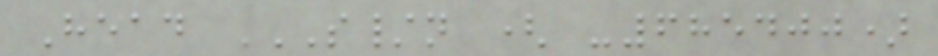Head S/N ( -685400)
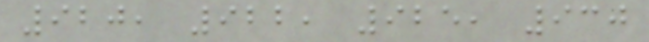920, 922, 925, 930
